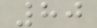80
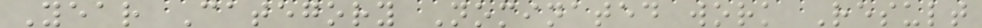Year Category Nominated work Result
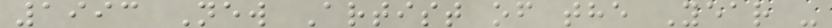1993 New Artist of the Year -
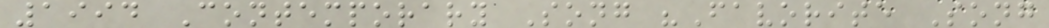1994 Contemporary Song "Favorite Song
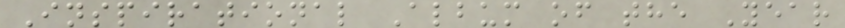Inspirational Album of the Year
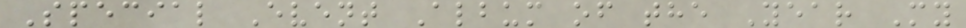Special Event Album of the Year My
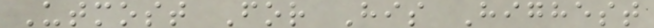Utmost For His Highest
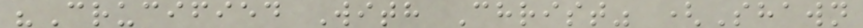"Crucified With Christ" (Shawn
